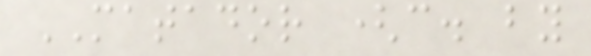MATADOR (c. by
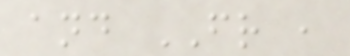and FR ,
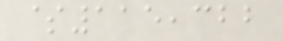$115,322
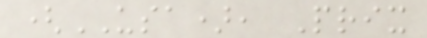(USA), Prix
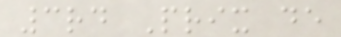3rd Prix de
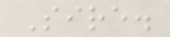Sire.
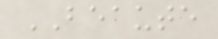BEAUTE
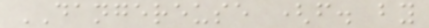DANGEREUSE (f. by
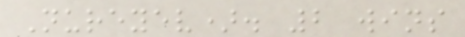Nureyev). 2 wins
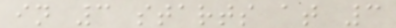in 3 starts at 3
